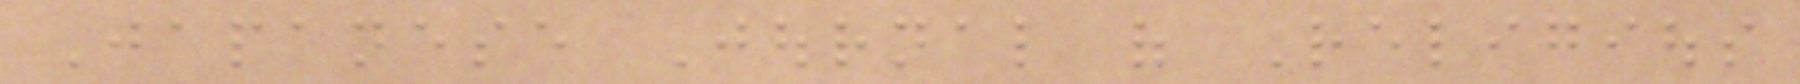Japanese Journal of Religious
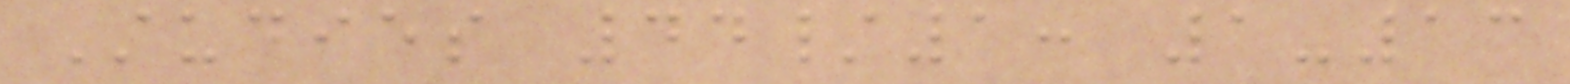Studies 44/1: 1-13
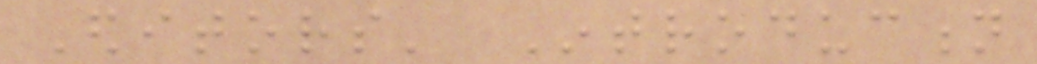Editors' Introduction
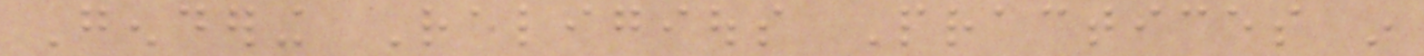Gendering Religious Practices in
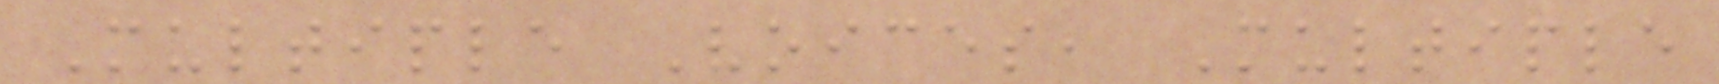Multiple Voices, Multiple
